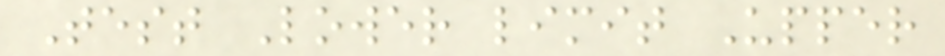Test Lower limit Upper
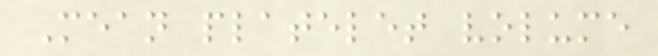Mean platelet volume
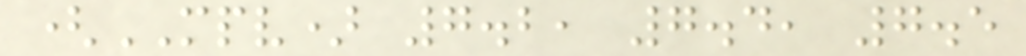(MPV) 7.2, 7.4, 7.5
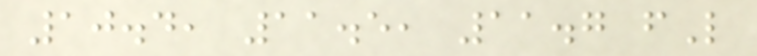10.4, 11.5, 11.7 fL
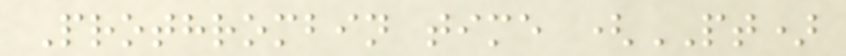Prothrombin time (PT)
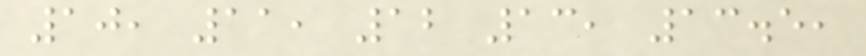10, 11, 12 13, 13.5,
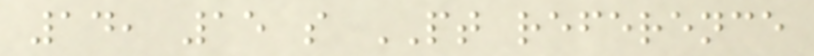14, 15 s PT reference
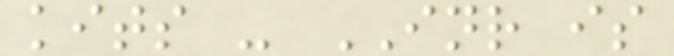kits - INR is
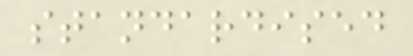standardised
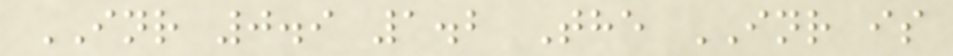INR 0.9 1.2 The INR is
